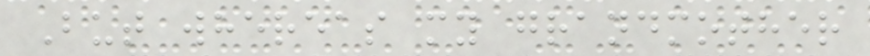But whereas my grandmother
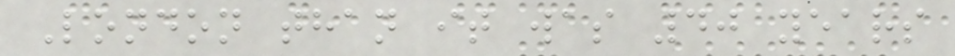London than it was 40 years
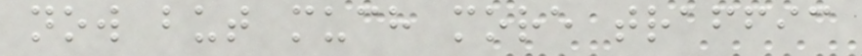now but much more traffic
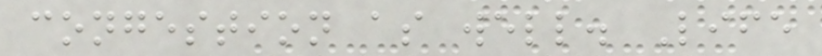congestion as well. Life
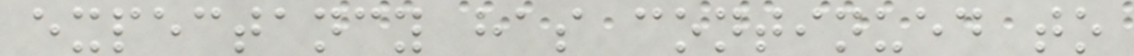expectancy has continued to
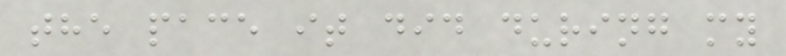the pace it did during my
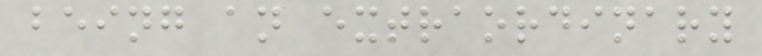being an extraordinary
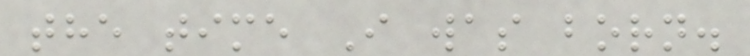the time I was born.
